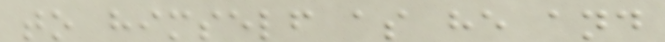to himself as he and
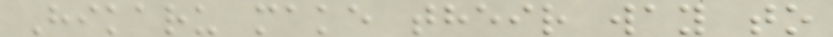Hikaru make their way to
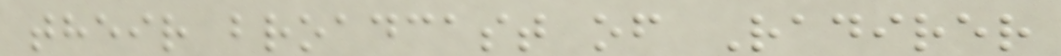their broadcast of Radirer
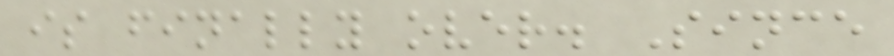is finally over. Since
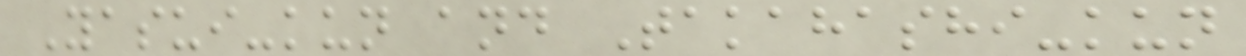Yasui-kun and Takahashi-kun
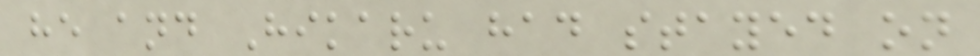he and Hikaru had stayed on
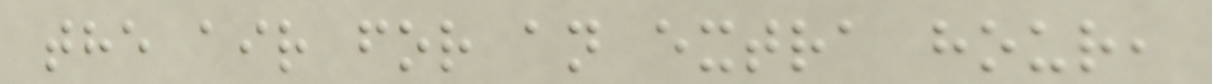the air for an extra hour,
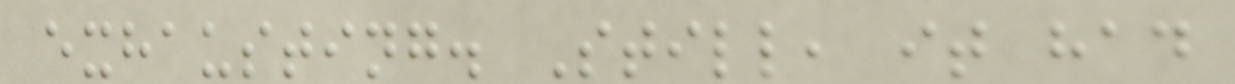exhausting. Still, it had
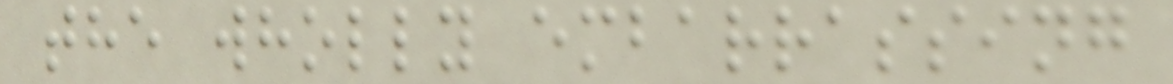the wholly embarrassing
